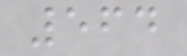564
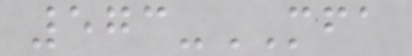573-MFA
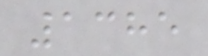1385
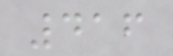416
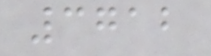3712
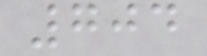704
